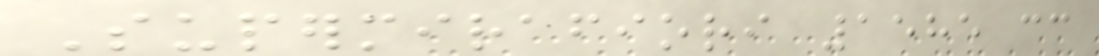Supermirafiori 1585 cc
